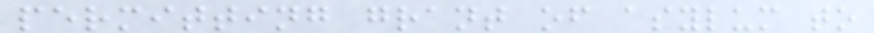permitting grant of asylum to
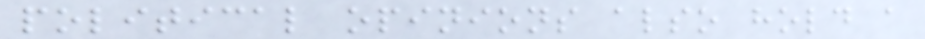political opinions also hold a
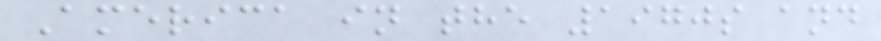America in the 1970s and
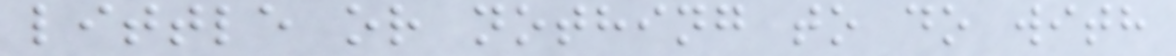little or nothing to do with
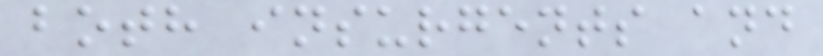both insurgents and
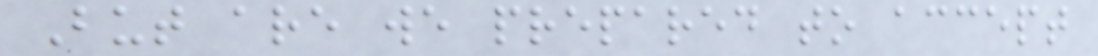But are we prepared to accept
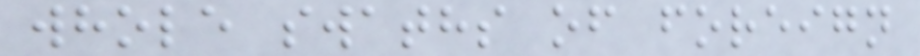whole swaths of foreign
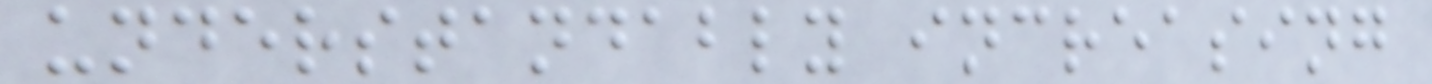understandably increasing
